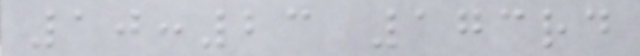10:23 173rd
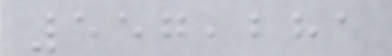557,281
